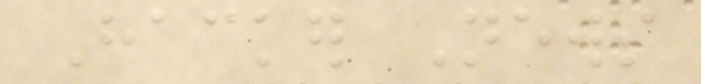Hacker News
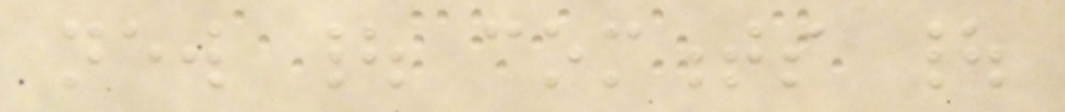new | comments |
